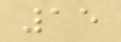15
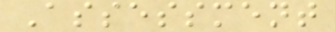Assessment
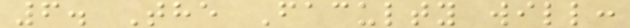6. The Faculty will:
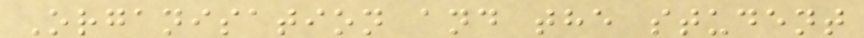Organisation and the student
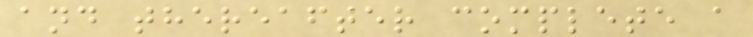and thereafter complete a
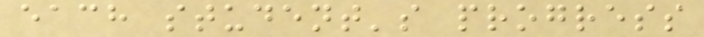each student's progress
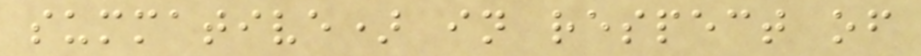summative) in respect of
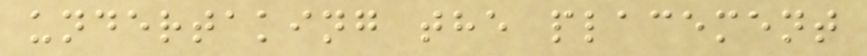undertaking the placement
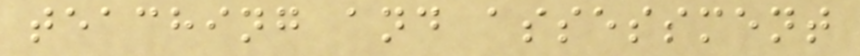teaching and assessment
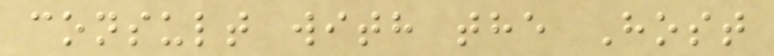consult with the Host
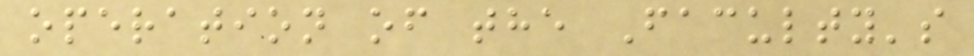operation of the Faculty's
